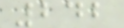242
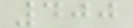400
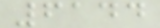6144
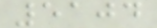5104
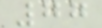77
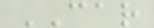CAR
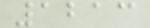1213
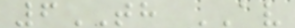6TH AV
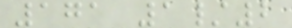171 1/2
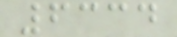6334
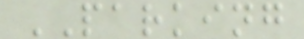PARKING
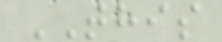THIS
